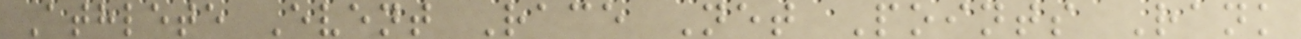Athlete Event Race Net Points Rank
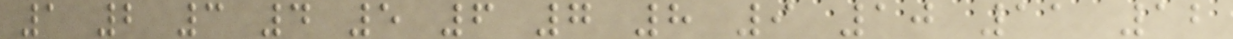1 2 3 4 5 6 7 8 9 10 11 12
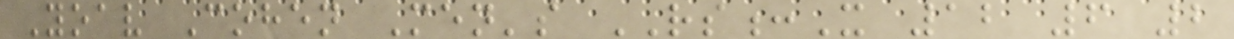Yoav Cohen Men's RS:X 12 6 2
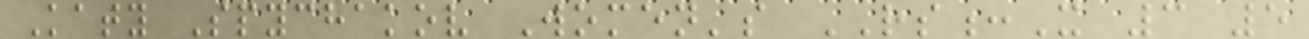Katy Spychakov Women's RS:X 3 5
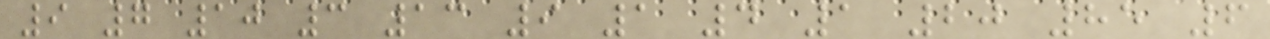9 7 10 3 13 9 1 4 1 20 85 6
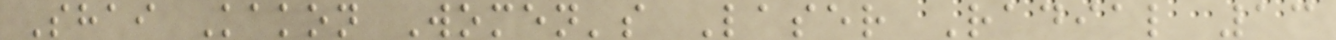Shai Kakon Women's Laser Radial 13
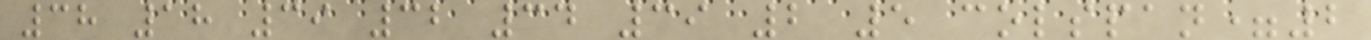38 18 39 32 34 39 2 5 colspan=2
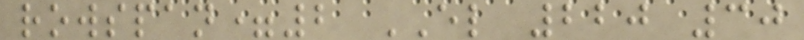rowspan=2 EL 220 30
